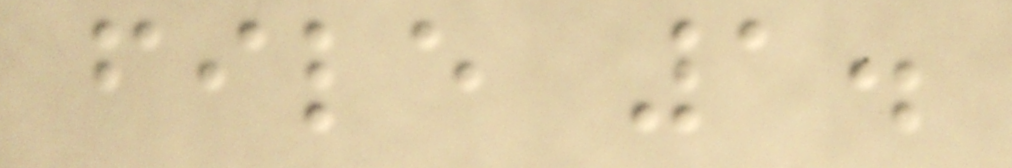file 1.
